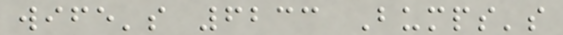wife's 6233 Bumps's
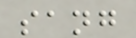sang
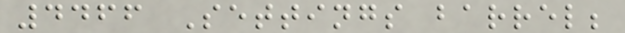4466 Settings barrel;
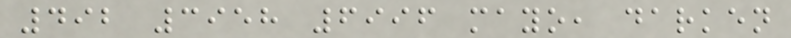492 3958 6996 mayo, darken
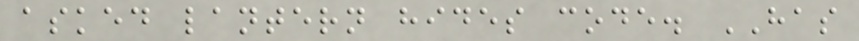asked lantern hides code. HAS
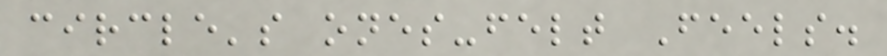circle's ones-felt Feels.
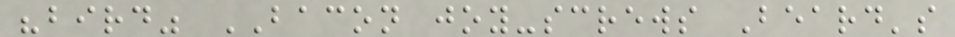"bird" BACON joy-screws Beard's
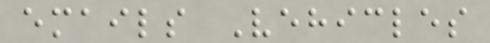emails Vehicles
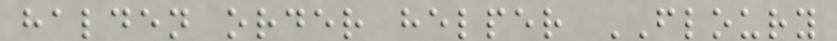halden order helper FLOURY
